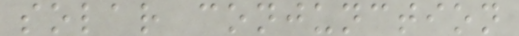solar conjunction
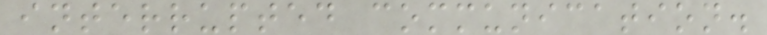interrupted communication.
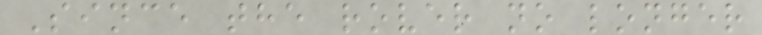Since the rover no longer
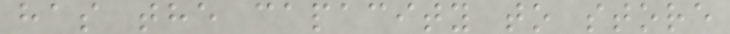has the capacity to store
